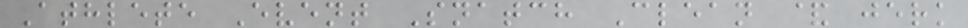Athlete Event Snatch Clean & jerk
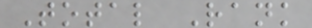Total Rank
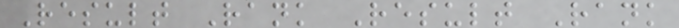Result Rank Result Rank
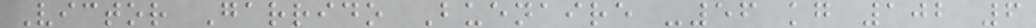Victor Garrido Buenaire -56 kg 102 6
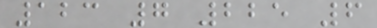123 7 225 6
